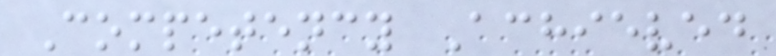Competency Achieved
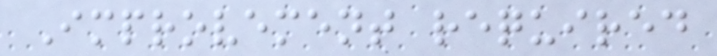Improvement required
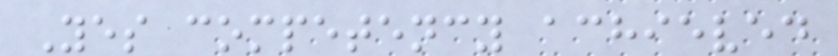Yes competency achieved
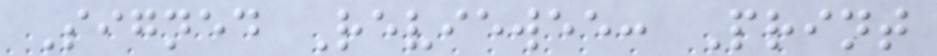Signed Reviewee: Print
